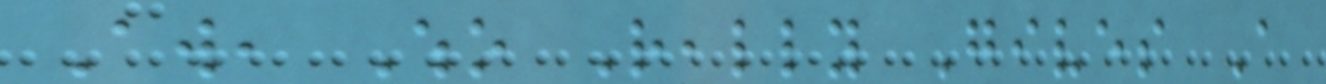Aw, Who Really Gives A
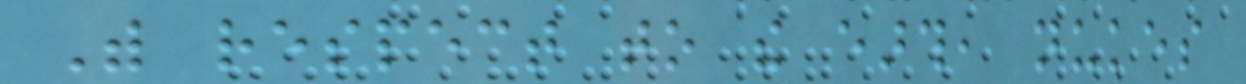With respect to the earth, nukes
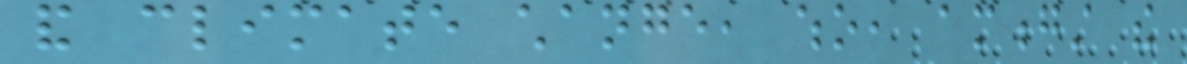and climate change, who, amongst the
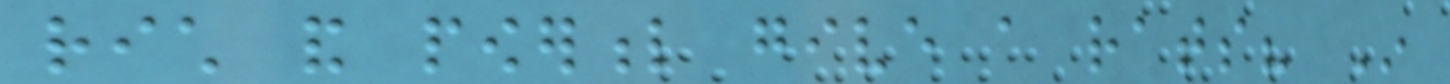rich and powerful give a rats? In
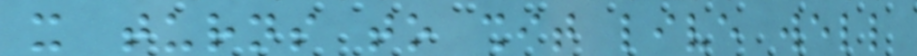it turns to shit live well
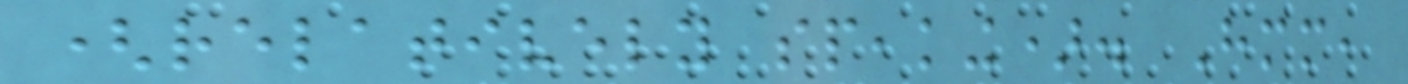(relatively speaking). Hmm,
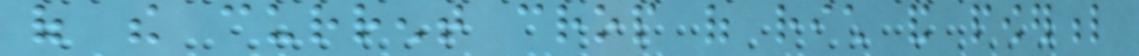of the current crop of rich and powerful
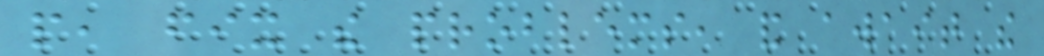people, fix the problems, and await the
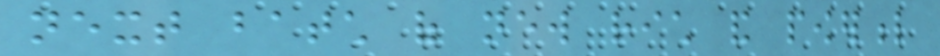next batch of new rich and powerful
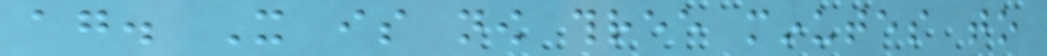again. It is now three minutes to
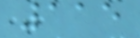115
